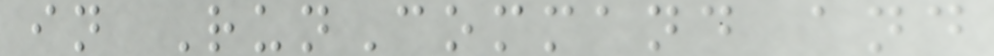in RunCommand and
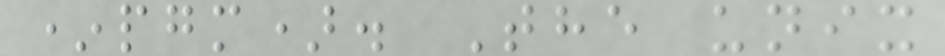*pgm). The unix
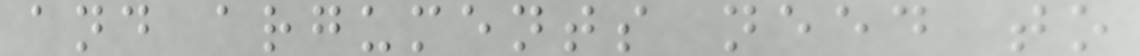and arguments need to
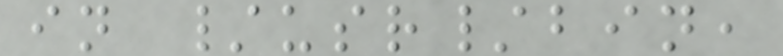in /usr/bin,
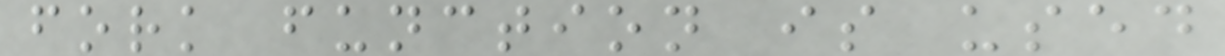fork function is used
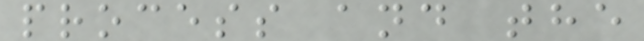process and the
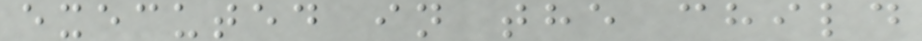executed in the child
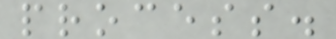process.
